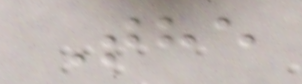The
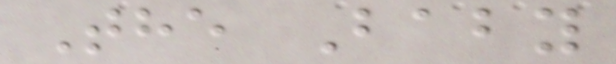The Baby
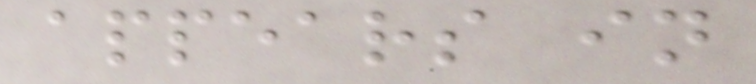appears in
